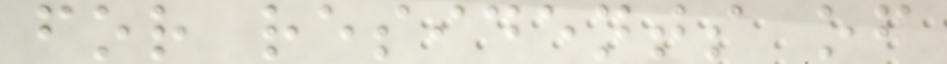for residents of
